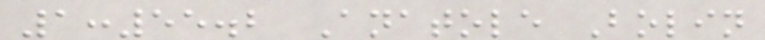1:55.2 Anatole Bolin
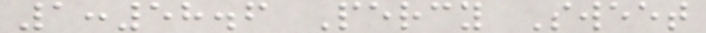1:58.6 Percy Sweet
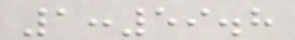1:59.8
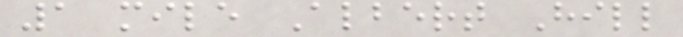1 mile Albert Hill
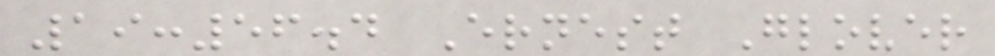19:56.4 Ernest Glover
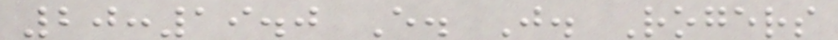20:19.0 E. J. Rogers
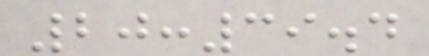20:39.4
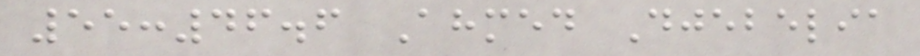55:46.6 Ahmed Djebelia
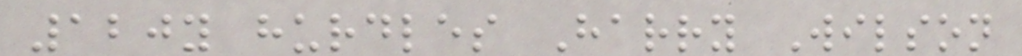120y hurdles Harry Wilson
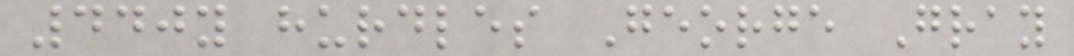440y hurdles George Gray
